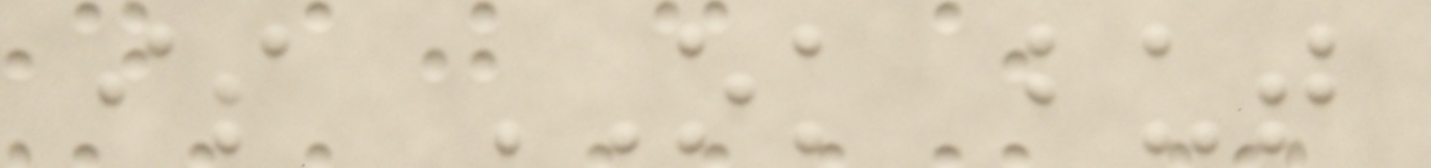is OK but
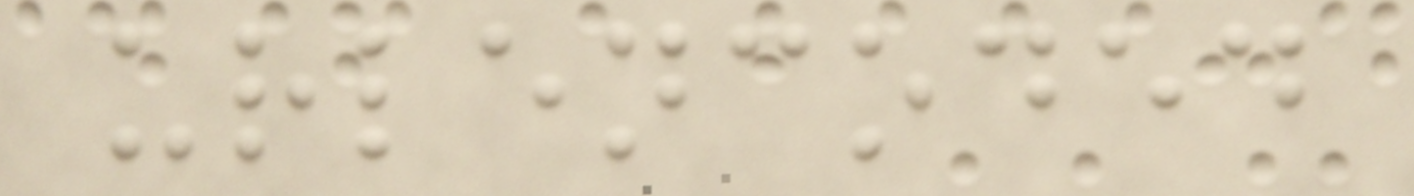urlencoded
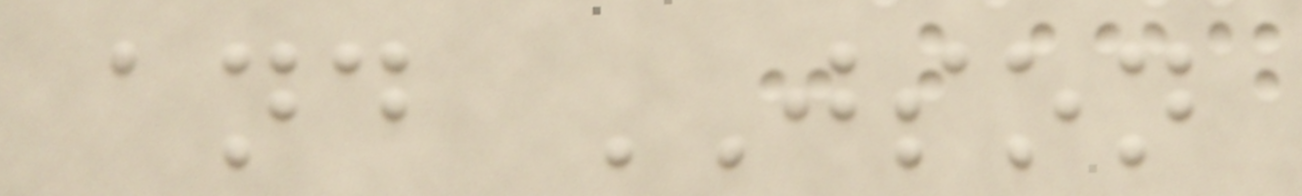and JSON
